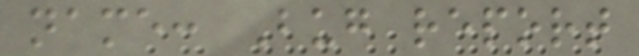name: Bug report
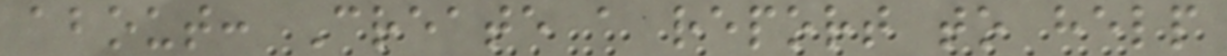about: Create a report to help
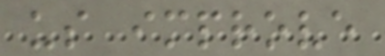us improve
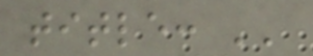title: ''
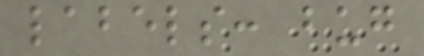labels: bug
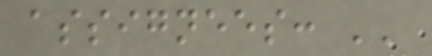assignees: ''
